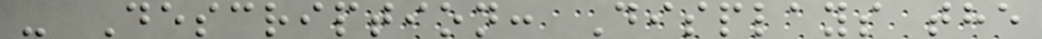- Description: Displays the
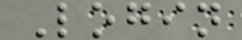Login
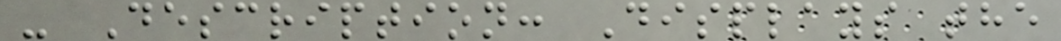- Description: Displays the
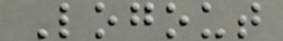Logout
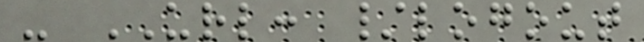- URL: /logout
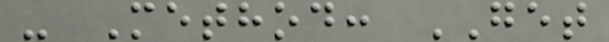- Method: GET
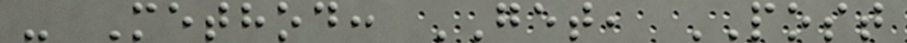- Method: GET, POST
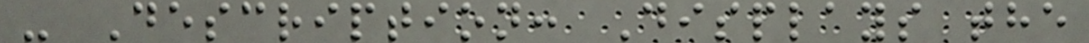- Description: Displays the
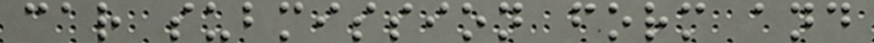car submission form and
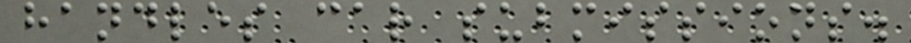handles car submissions.
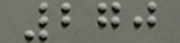270
